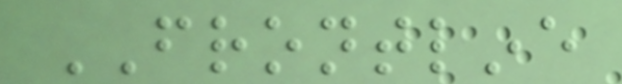FRONTLINE
